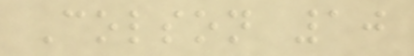Colson 10
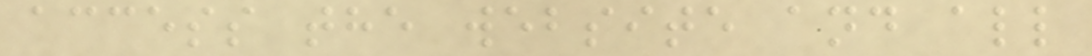access the website and all
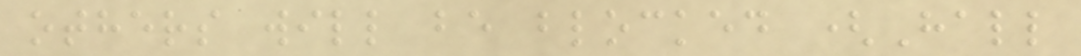others will be blocked (Hall
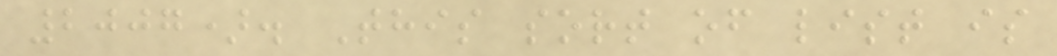2007). This sort of list is
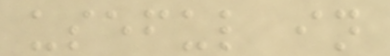useful in
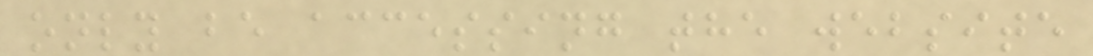only be accessing the website
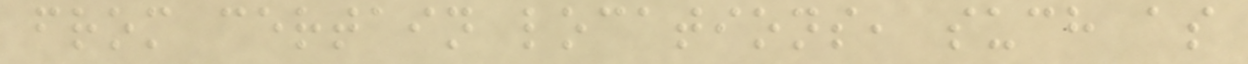from certain locations, such as
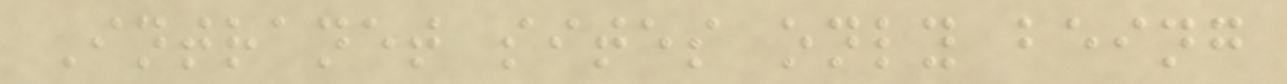Intranet sites only being
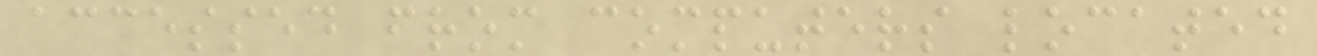accessed from computers located
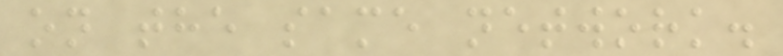on the same network.
